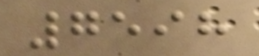7598
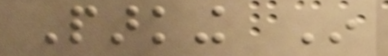Parking In
